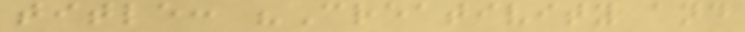title: "Creativity and
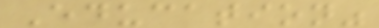Education"
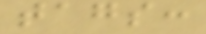tags:
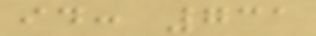id: 731
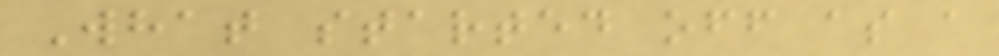What started off as a
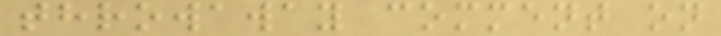throwaway comment on
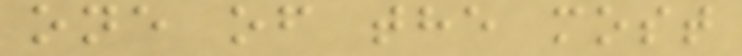one of the most
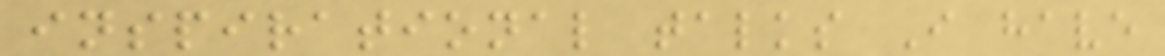inspirational talks I have
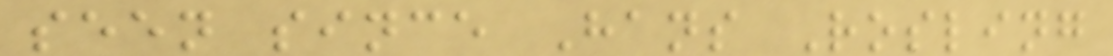seen since Hans Rosling
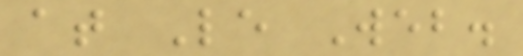at Le Web.
